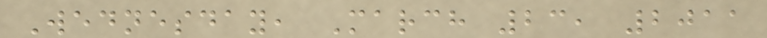Wednesday, March 23, 2011
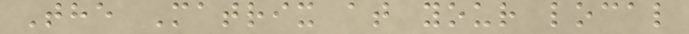The Matrix at your local
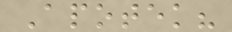Apotek?
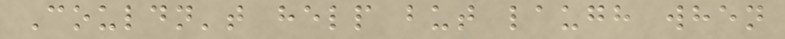Couldn't help but laugh when
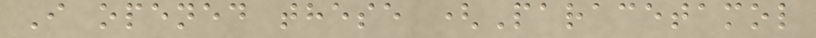I opened these (Paracetamol
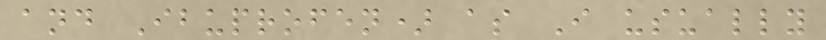and Ibuprofen) as I usually
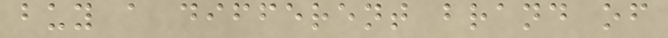buy a different brand of
